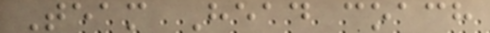Team Head coach
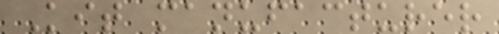Kit manufacturer
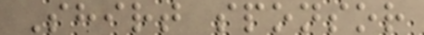Shirt sponsor
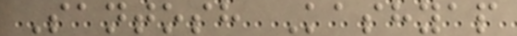Santosh Kashyap
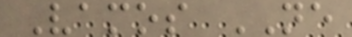Vamos NE
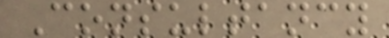Consultancy
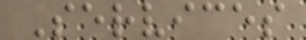Services
